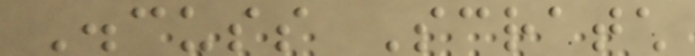Discuss Scratch
